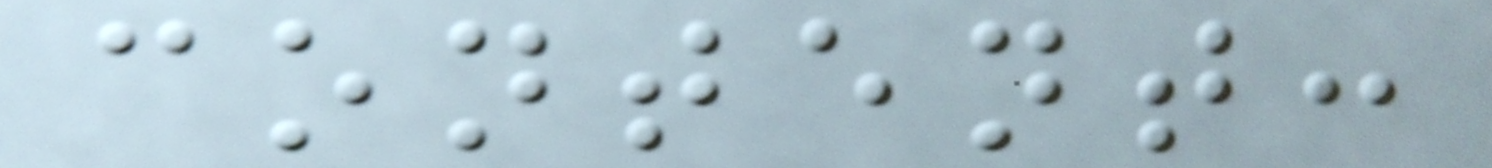content:
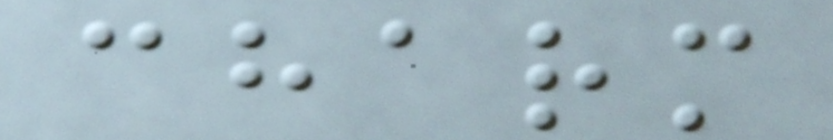charm
